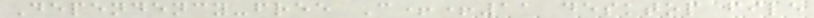Dependency-free C++11 desktop file
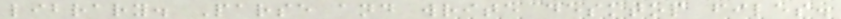library. Parse and write desktop files.
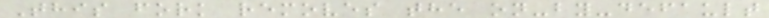This fork removes the on-by-default
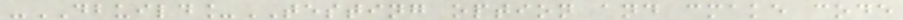-DBUILD_TESTING option and cmake code
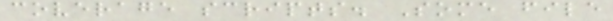coverage scripts. Some file
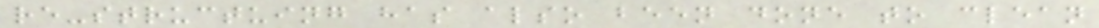re-structuing has also been done to clean
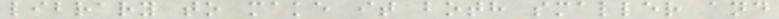library to make it both smaller and
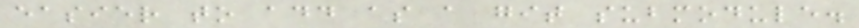easier to add as a git submodule.
